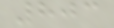803
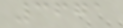3671
